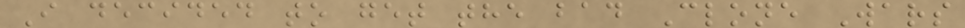I decided to get the bad Clone Wars
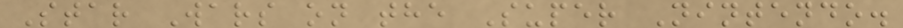Star Wars on the Super Nintendo.
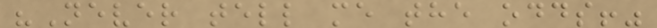"Never tell me the odds!"
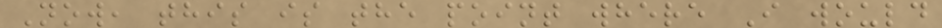Now, this is the point where I would
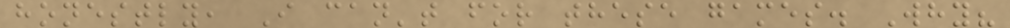honestly, I can't for these games. Why?
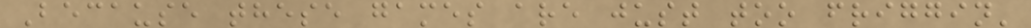Because these games are just too friggin'
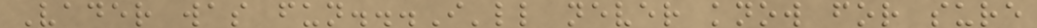Vader was fun...I'll never know for sure
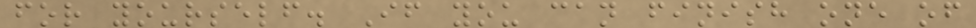for yourself. If you can finish one of
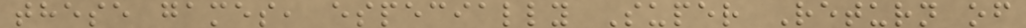these games, especially Super Return of
